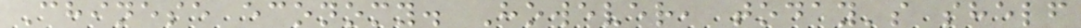Chinese economy. However, today's shelf
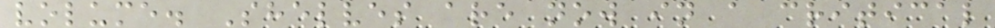volume. Shelves are now in a critical
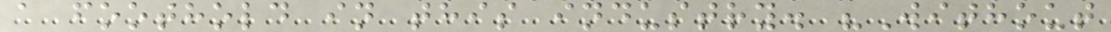a foothold in this industry. "Without
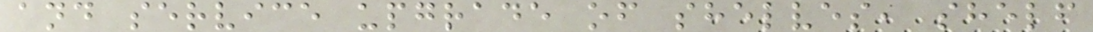and service upgrade of shelves, shelf
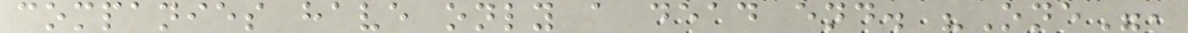companies have only a dead end. "One",
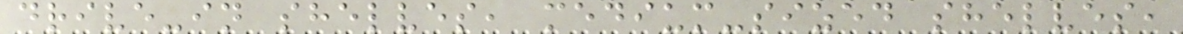drive-in shelves, medium-sized shelves,
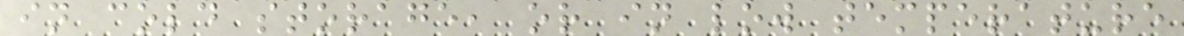in cold storage, or in low temperature
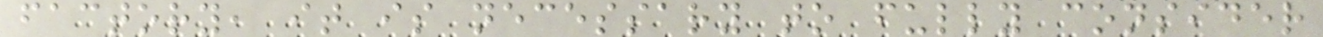factory, it is necessary to fully consider
